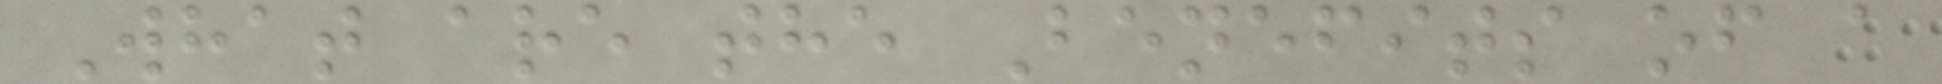What are the Benefits of a
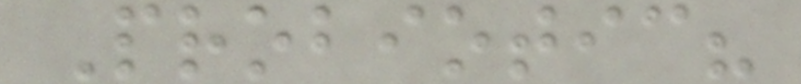Probiotic?
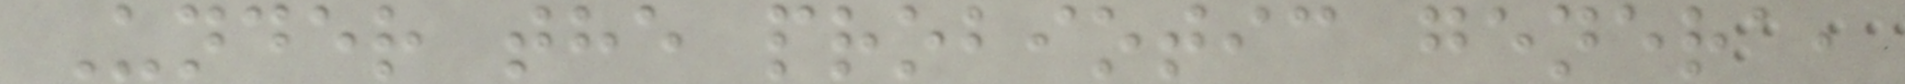Under the probiotic genera,
